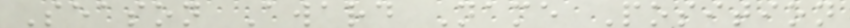Season Award Name Position
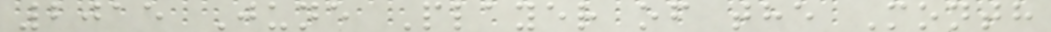2015 June Player of the Month
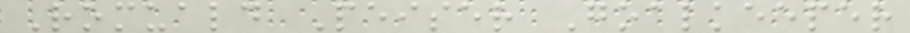Romuald Peiser Goalkeeper
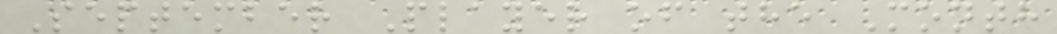September Player of the Month
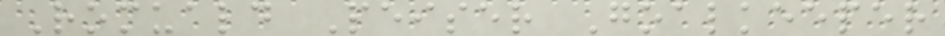Romuald Peiser Goalkeeper
